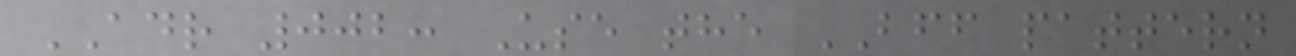ADR 002: Use the BFF pattern
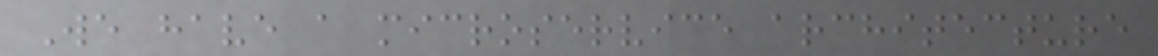We have a microservice architecture
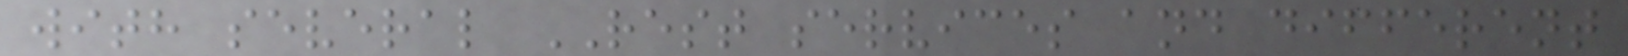with several REST services and different
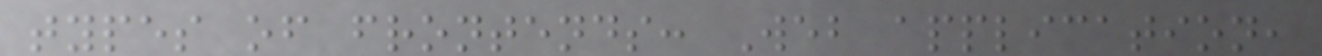types of frontends: Web application,
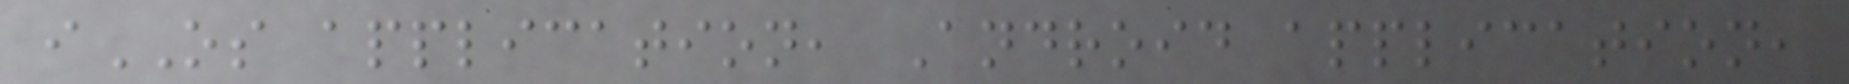iOS application, Android application,
